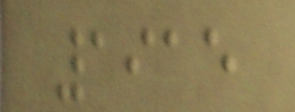1915
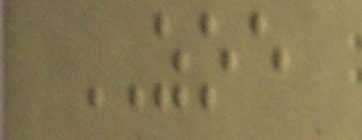ZOE
